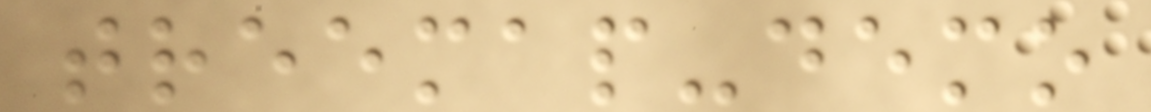treemap-demo
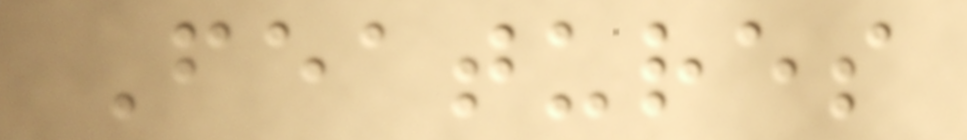Features
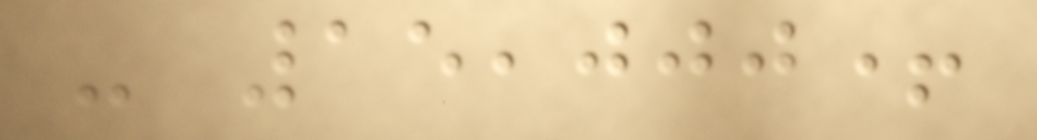- 15,000+
